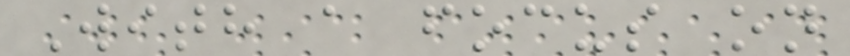With a focus on
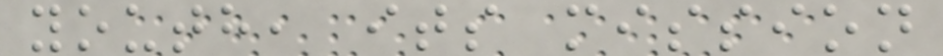youth, its mission
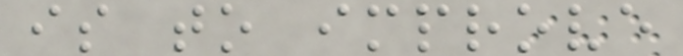is to improve
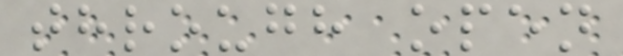through open
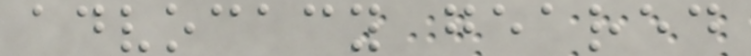advocacy geared
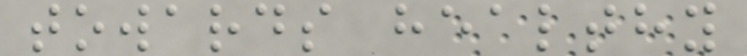towards healthy
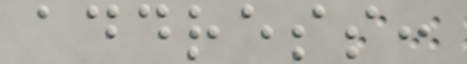address:
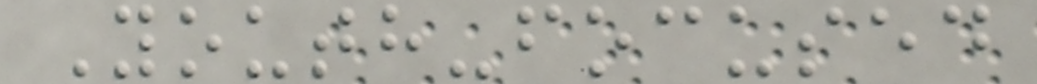Youth-focused
